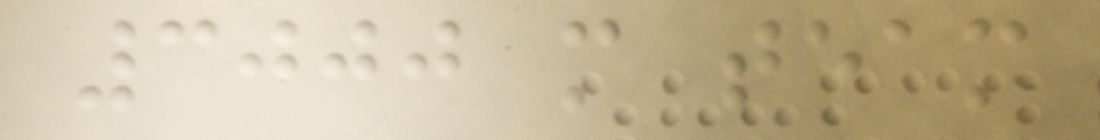3000 m team
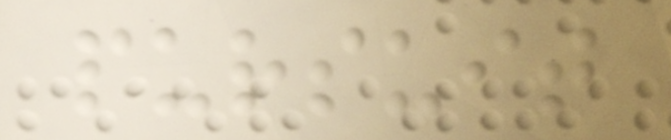pursuit
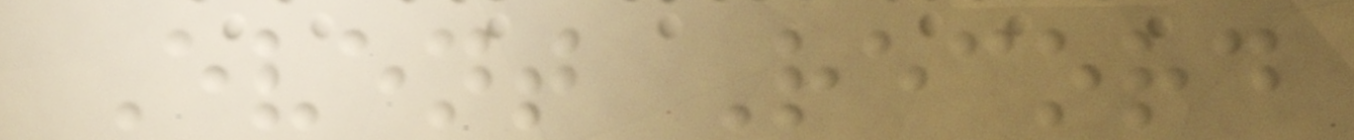Event Record
